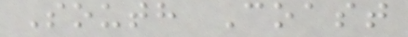South Coast
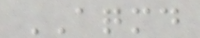AQMD
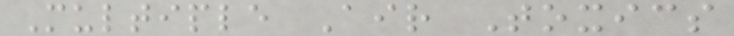Multiple Air Toxics
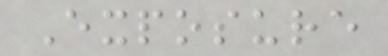Exposure
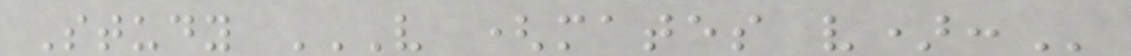Study V (MATES V):
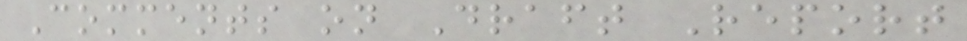Comments on Draft Report
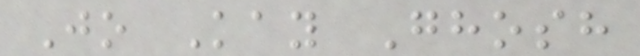Jo Kay Ghosh
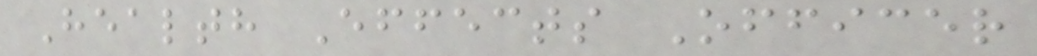Health Effects Officer
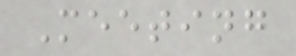Meeting
